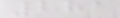281
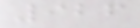926
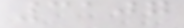3107
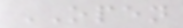OPEN
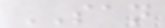SAN
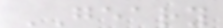GEARY
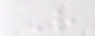R
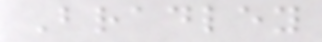Bradley
